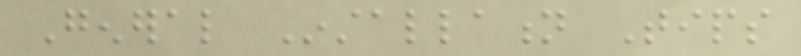General Installation Tips
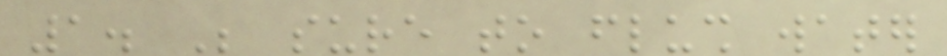1. Be sure to flush water
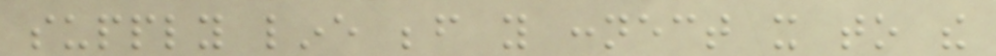supply line before you connect it to the
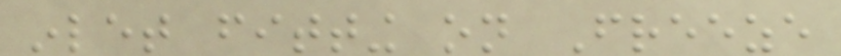inlet fitting on Freeze
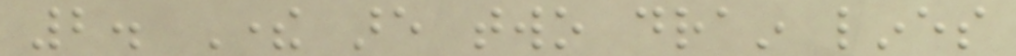2. There are two drain lines
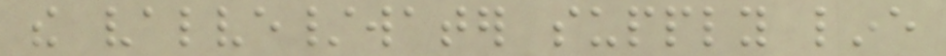the valve/water supply line
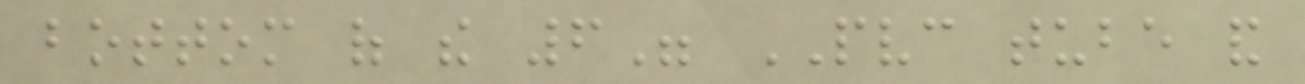bottom of the 6" PVC tube and
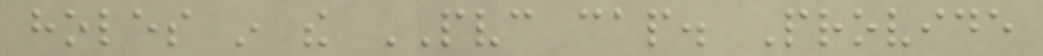holes in the PVC cap. Provide
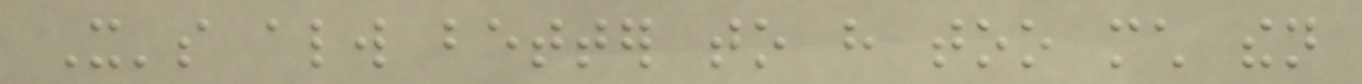It's always better to have too much then
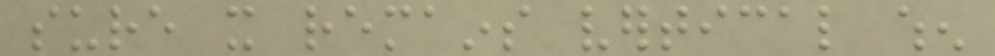sure it remains vertical when
